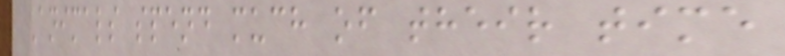Animals spend much of their time
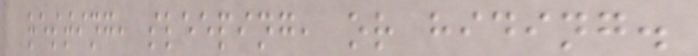resting, sleeping, or hiding.
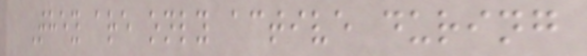They are only active during
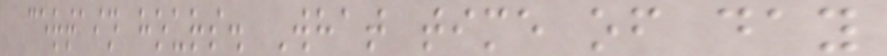certain hours. What time of day
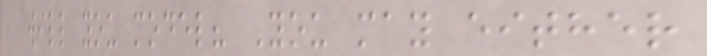will you model? You may either
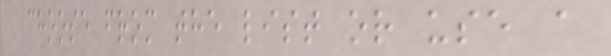choose from the list or use a
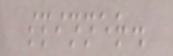spinner.
